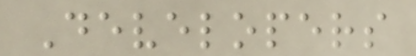Developers
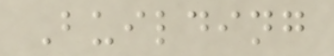Building
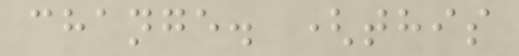change. (this
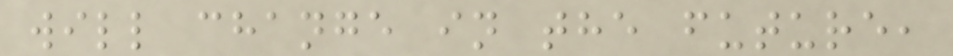will change in the future,
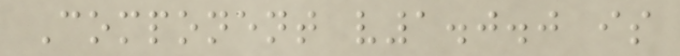Component v1.0.0 is
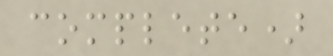complete)
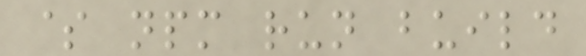$ npm run build
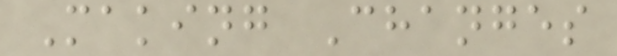Making Changes
